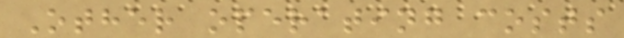Other operating costs
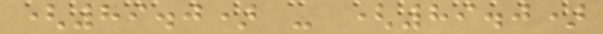(89.0) - (89.0)
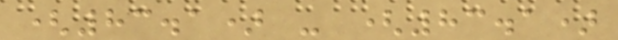(83.1) - (83.1)
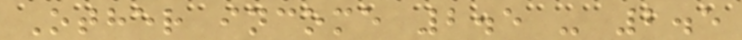Other income 2.5 - 2.5
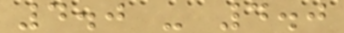4.0 - 4.0
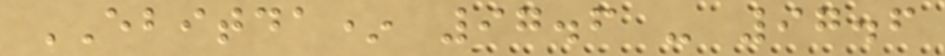EBITDA* 97.6 - 97.6
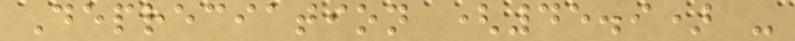Depreciation (45.9) -
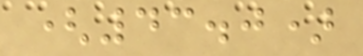(43.0)
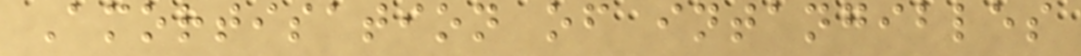Amortisation of intangibles
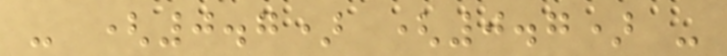- (0.7) (0.7) -
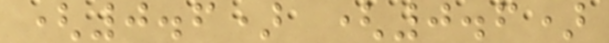(0.6) (0.6)
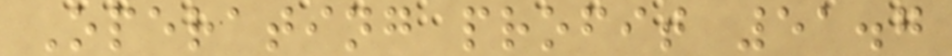Operating profit 51.7
